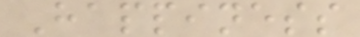Happiness
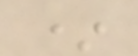*
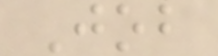Job
